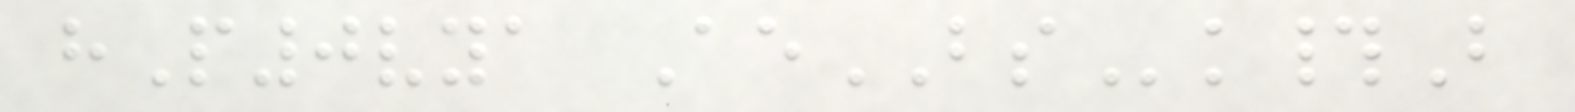hP0vya AeBSk#B
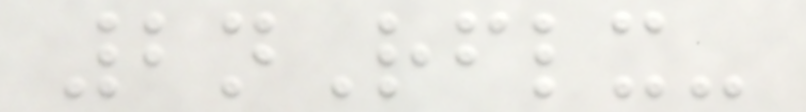2nRflx-
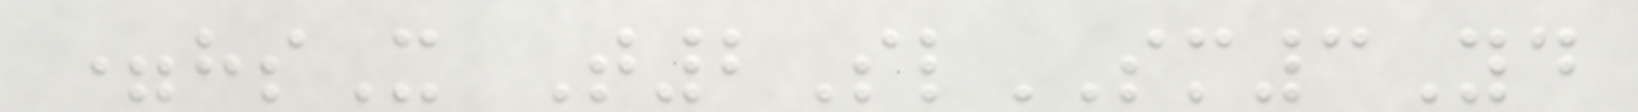=hsX T2SlSM3Yd
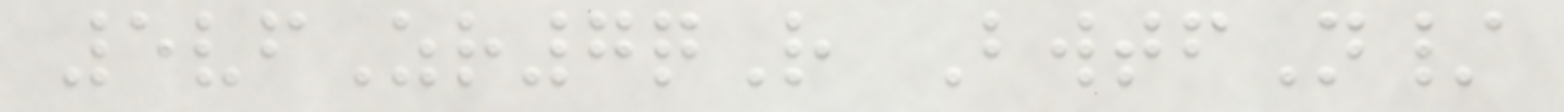5vfZr7qR BwtfN/
